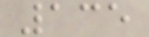135
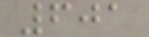601
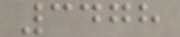3478
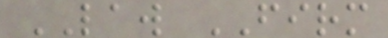LAW FIRM
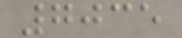7035
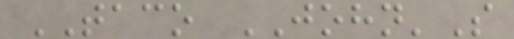TACO JOHN'S
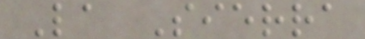La Sierra
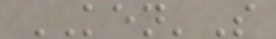KEN'S
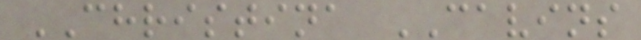CHRISTINA CAVINS
